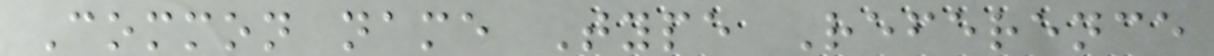Common name Type Reference
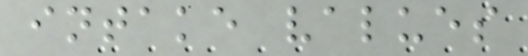intake values
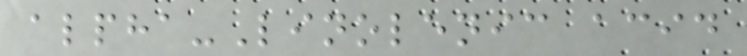alpha-Linolenic acid
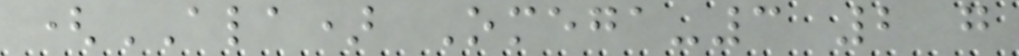(ALA) Omega-3 2 g
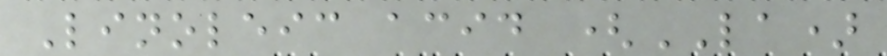Linoleic acid (LA)
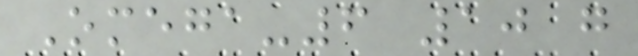Omega-6 10 g
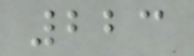223
